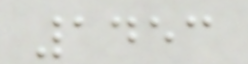1453
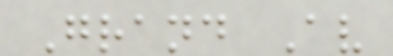Grand Av
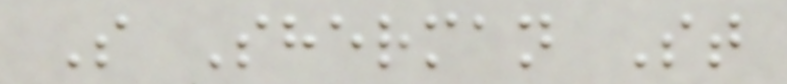S Sherman St
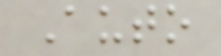Auto
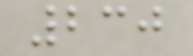230
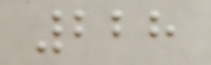228
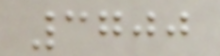3700
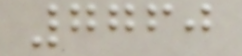7760
